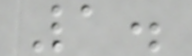1.
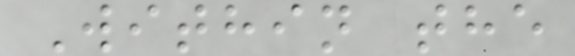Within the
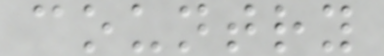country
